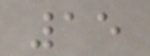15
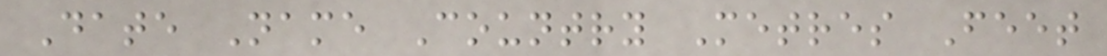Date Name Country Metres Feet
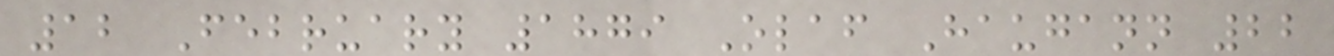12 February 1879 Olaf Haugann 22
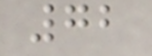72
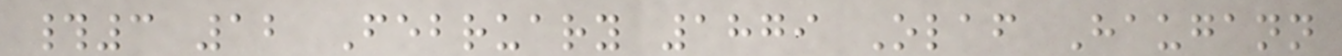#3 12 February 1879 Olaf Haugann
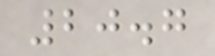20.7
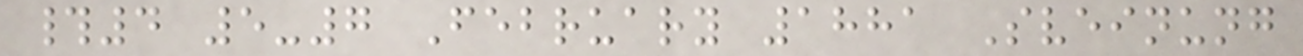#4 5-7 February 1881 Sveinung
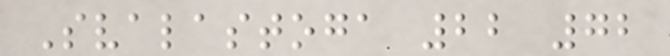Svalastoga 22 72
